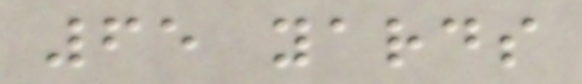65 yards
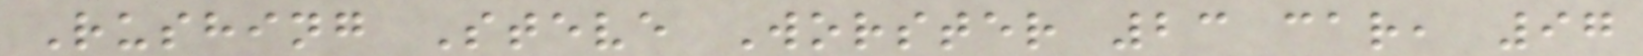Rushing Steve Worster 23 car, 97
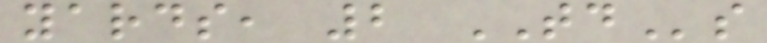yards, 2 TDs
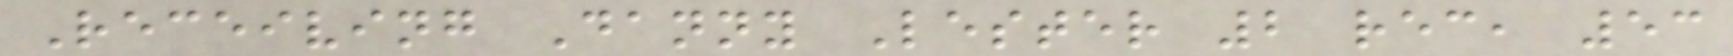Receiving Danny Lester 2 rec, 53
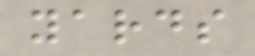yards
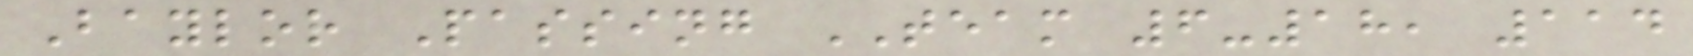Baylor Passing TEAM 6-18, 114
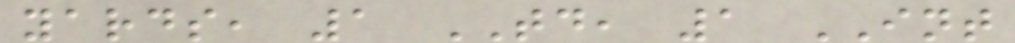yards, 1 TD, 1 INT
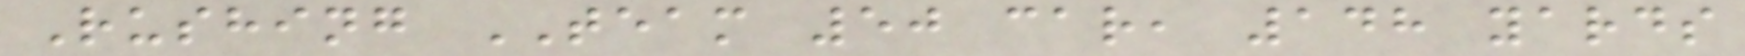Rushing TEAM 50 car, 148 yards
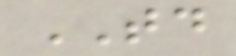TD
